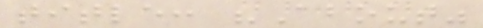title: "About"
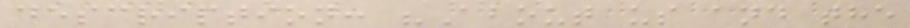description: "About us and the
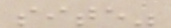site"
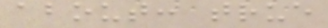about: true
